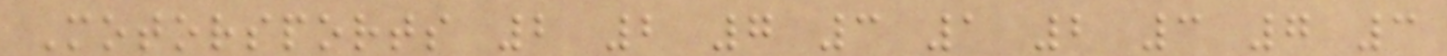Motorsports 2 2 7 3 1 2 3 7 3
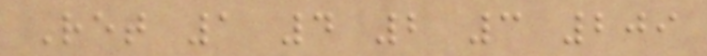Ret 1 4 2 3 209
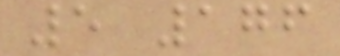5 176
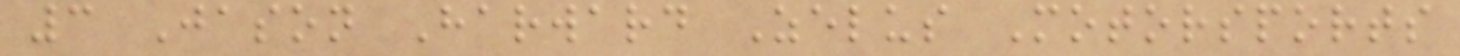3 Jason Harward Zelus Motorsports
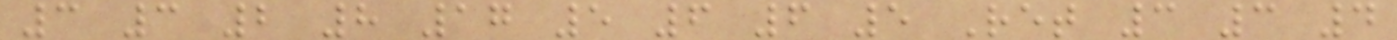3 3 2 8 17 5 6 6 5 Ret 3 3 4
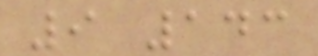9 143
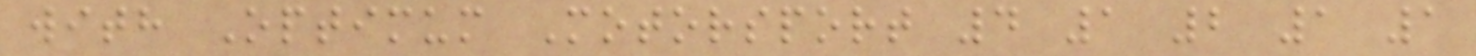with Optimum Motorsport 4 1 2 1 1
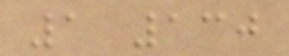1 130
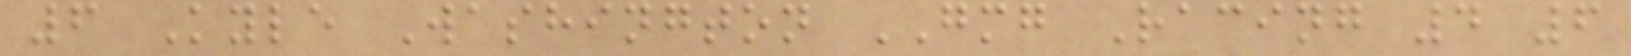6 Kyle Washington GMG Racing 4 6
